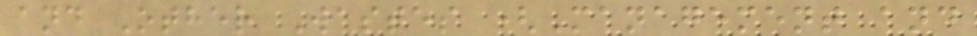and Other Wastes (Management and
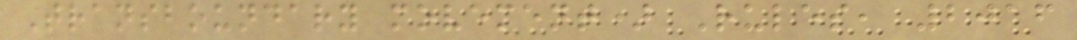Transboundary movement) Rules, 2016
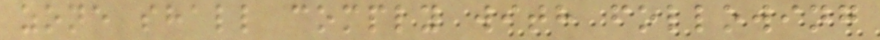zone shall comply with following
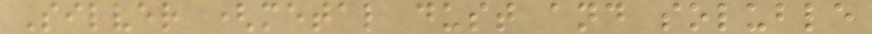Silver (metal dust and soluble
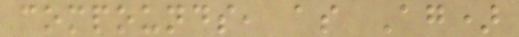compounds, as Ag)
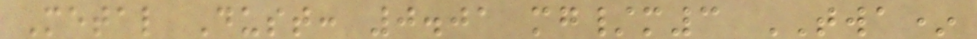Metal Dust: 0.01 mg/m3 TWA*
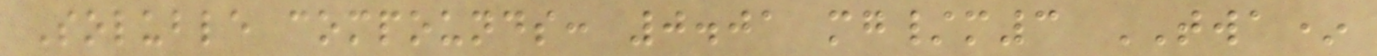Soluble compounds: 0.01 mg/m3 TWA*
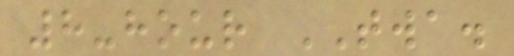8-hour TWA.
